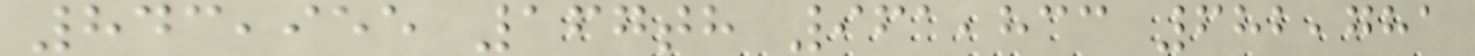843,955 167th 961,833 682,781
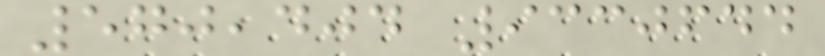570,404 9330644
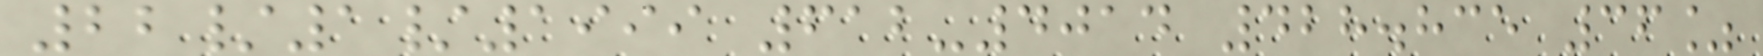22/1/1999 612-4014 428.835 36%
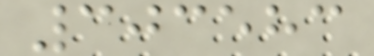303583
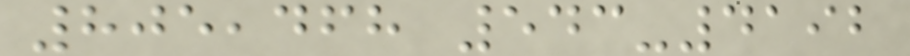805,468 543-4192
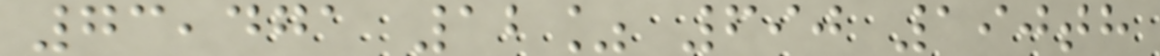73,471 12% 690 190th
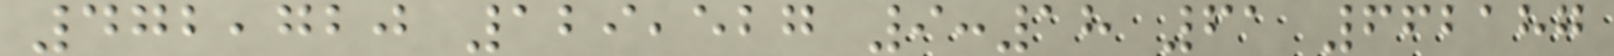472,720 129,527 9:18 61 662187
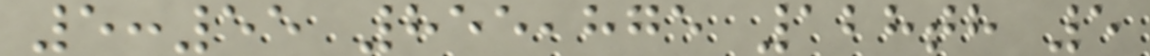5:55 855,875 128th 5
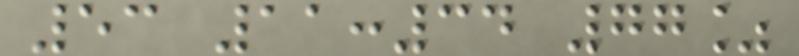53 11:34 77%
